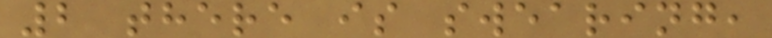2 there is swearing,
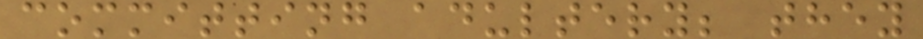committing adultery; they
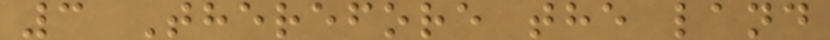3 Therefore the land
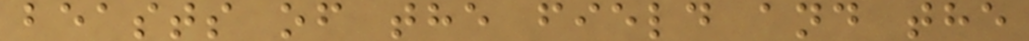beasts of the field and the
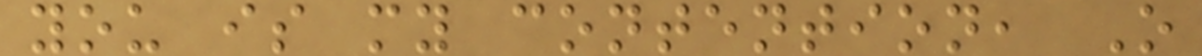you is my contention, O
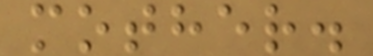mother.
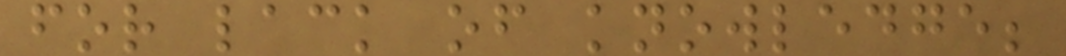for lack of knowledge;
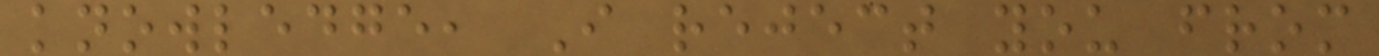knowledge, I reject you from
